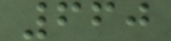660
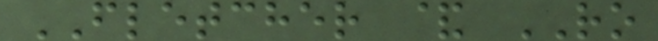FLETCHER & RO
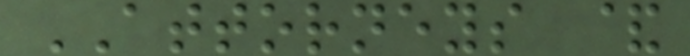ATTORNEYS &
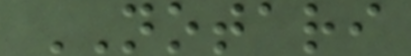NOTARI
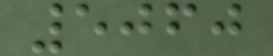5060
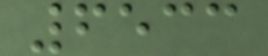6533
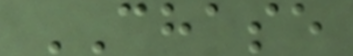CHASE
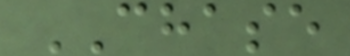CHASE
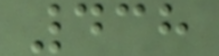438
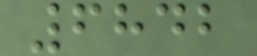6842
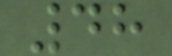48
